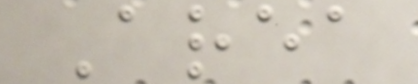Area
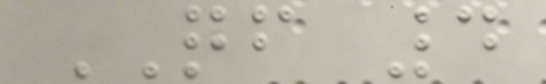QF 4
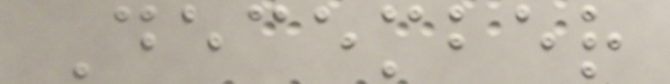December
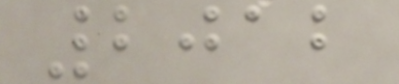2012
